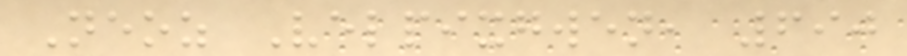Neoz Velpixgwen, 690
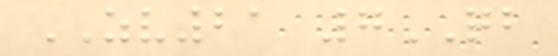ZV21 7QB
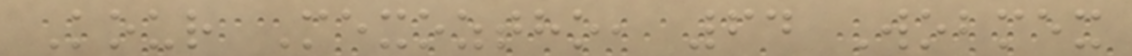Kour Mexoztho, 64 Wobmex
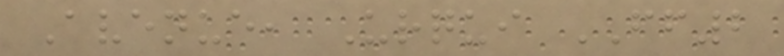Avenue, Urqui FF2
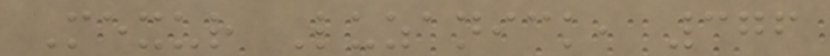Mexur Luzanick, 376
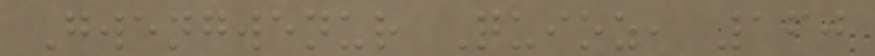Gwengwenur Quioz, 160
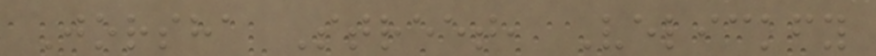Jorsha Street, Velickfy
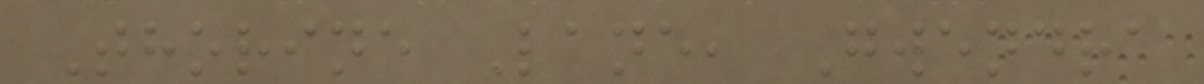Thorine Lane, Gwendra
